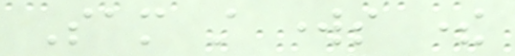Sam still works there
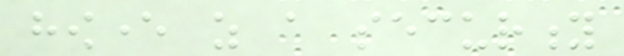however as a security
